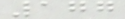177
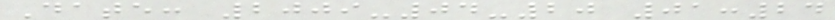Date: 2009-04-20 01:24
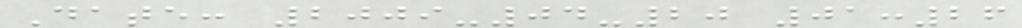Date: 2009-04-20 01:26
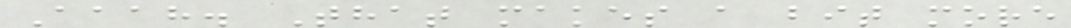Aaah. That makes a bit more
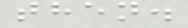then.
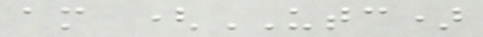am (UTC)
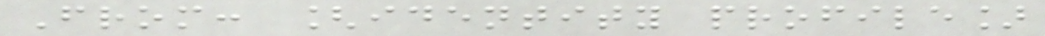From: [identity profile]
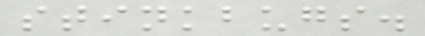stinkbugs.
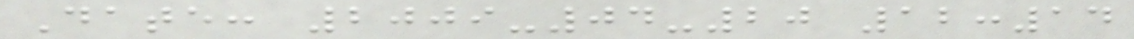Date: 2009-04-20 12:14
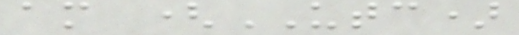am (UTC)
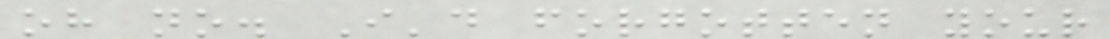oh no. I'd forgotten your
